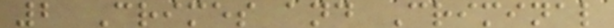2 Crimes and Criminal
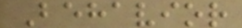Behavior
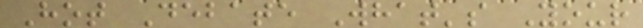Hot Debate What's Your
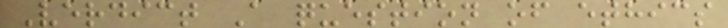Verdict A question of ethics
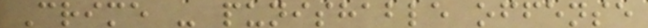Crime - punishable offense
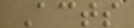Acts
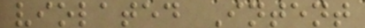violated Intent
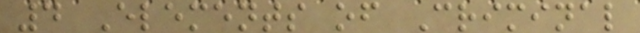4 Elements of Criminal
